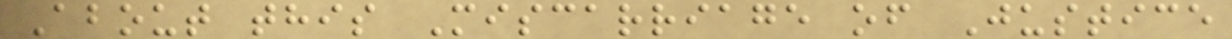About this Miscarriage of Justice
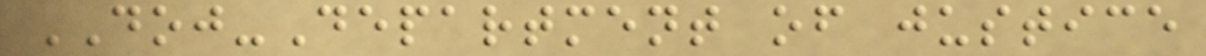DOJ-Department of justice
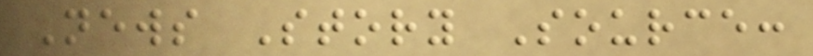News Story Source:
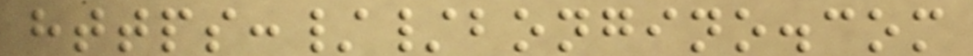https://bongino.com
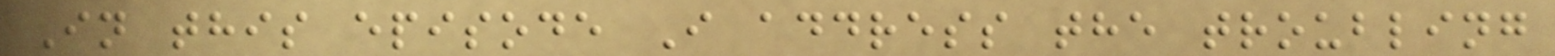In this episode I address the troubling
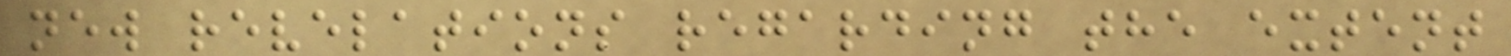new revelations regarding the extent
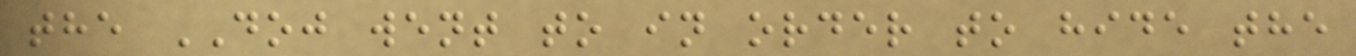the DOJ went to in order to hide the
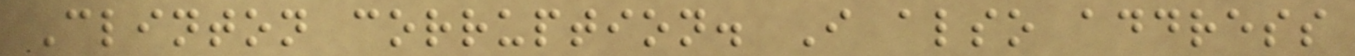Clinton corruption. I also address
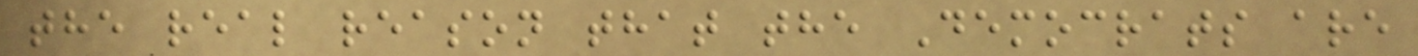the real reason that the Democrats are
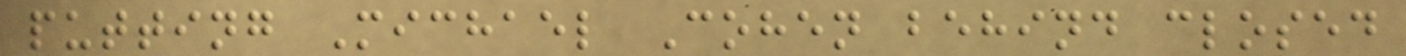putting Michael Cohen behind closed
